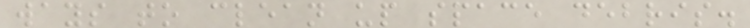ways to clean up space debris.
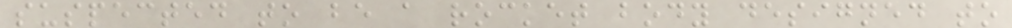suspected to be a rocket body designed to
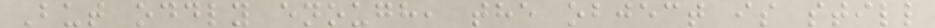But oddly enough, the object is still
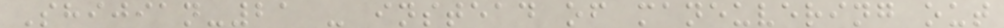Shijian-21 - instead of maneuvering out
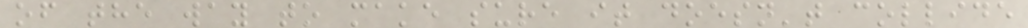of the way to make sure it doesn't collide
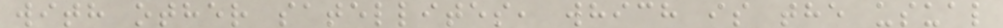with other satellites, which is the usual
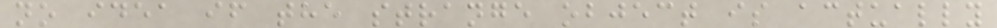no idea if the strange object is actually
